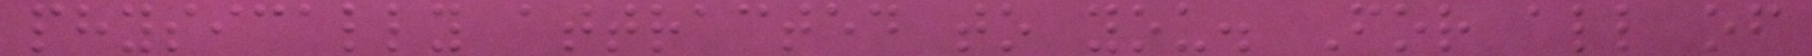physically attracted to you. For all of
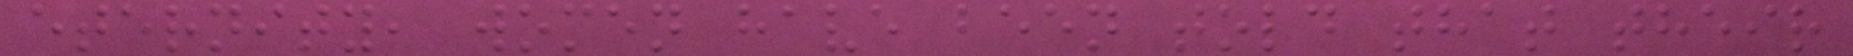eternity, women have been told that their
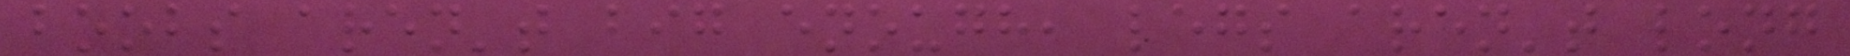boobs aren't big enough, legs aren't long
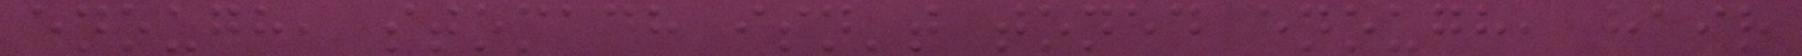enough, stomach isn't toned enough, hair
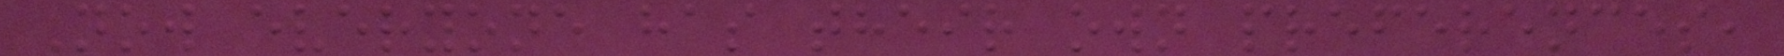Now everyone has their own preferences,
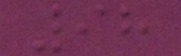98
